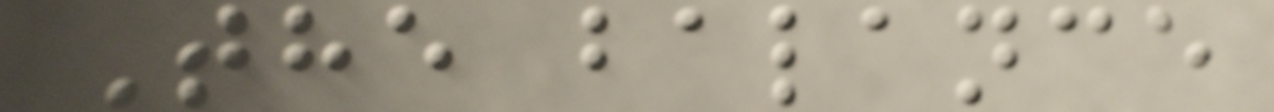The balance
